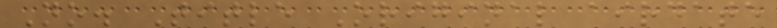No. Title Original airdate
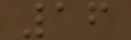16
